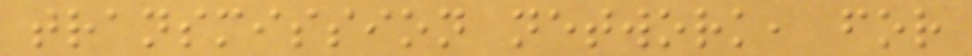transmission network, for
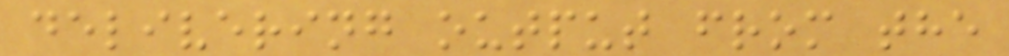delivering output from the
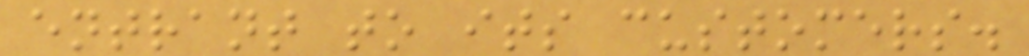entrant to its customers.
